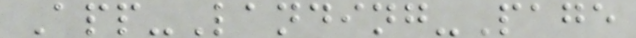App-Landing-Page
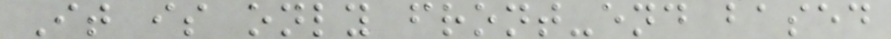It is only front-end based
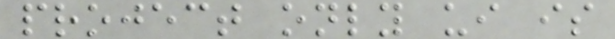project only ui is
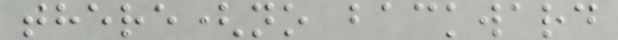there(no backward
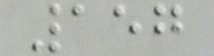157
